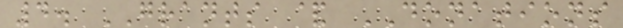4. GRANTS & DONATIONS
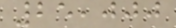25,000
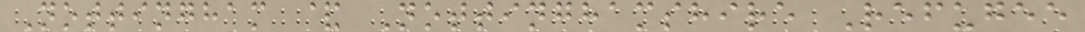Nottingham & Nottinghamshire Refugee
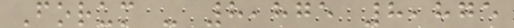Forum - 8,875 8,875
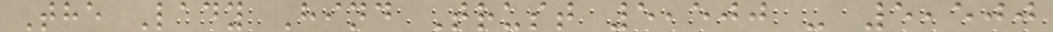The Lady Hind Trust 5,500 - 5,500
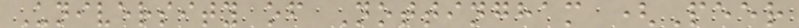University of Nottingham (Peer
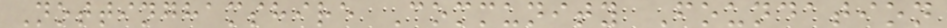Nottinghamshire Community Foundation
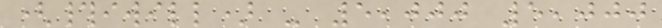(#iwill) - 5,000 5,000
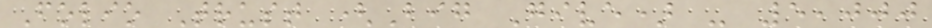Folio Trust (Big Give) - 5,000
